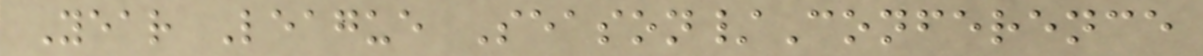Year League Season/Conference
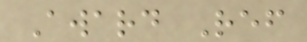Award Ref
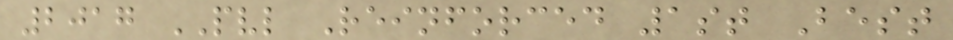2017 PVL Reinforced 1st Best
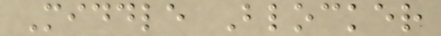Middle Blocker
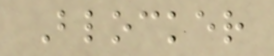Blocker
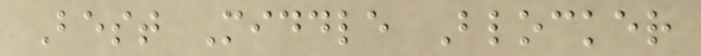Best Middle Blocker
